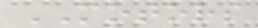MOTORS
